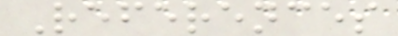References
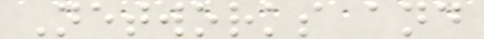Networks and
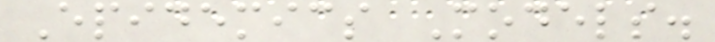Epidemics Models.
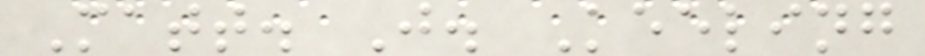Matt. J. Keeling
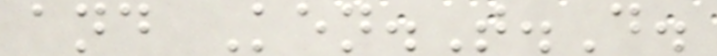and Ken.T.D.
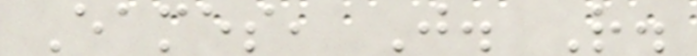Eames, J. R.
